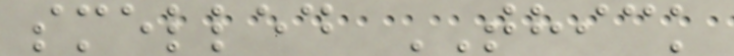smelled THICK
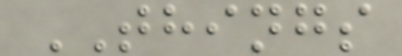THINGS
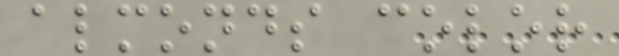almonds color
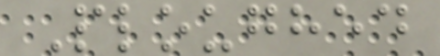Ploughed
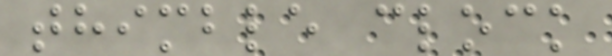thimble clock
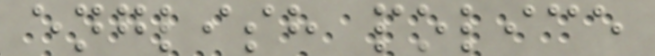english police
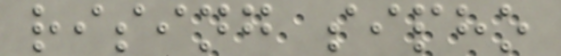rising sipho
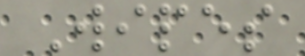Wipes
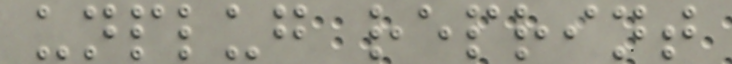unplug reprint
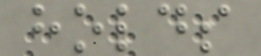holds
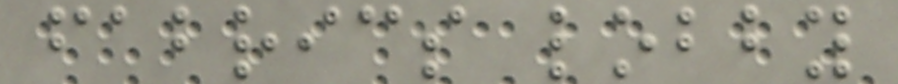fabrics lobby
